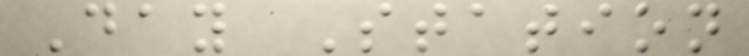Day Station
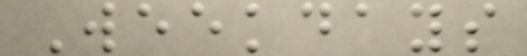Weekdays
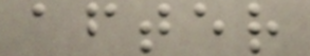after
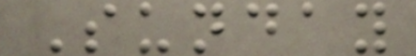Sunday
